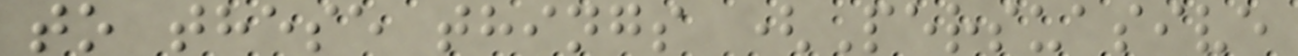to these things (Persuasive
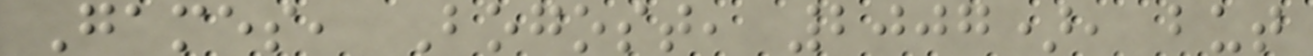Games, Bogost, 2007), but
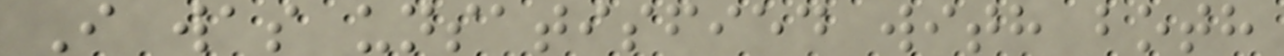I was unsatisfied with both
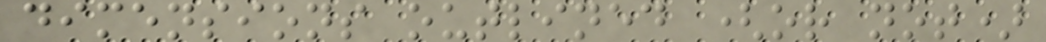dimensions outlined (or not)
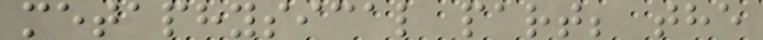metaphysical part; the
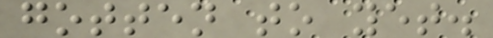gotten to yet.
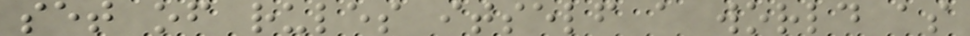set of rules itself a world as
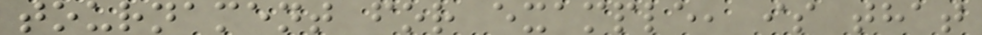tournament for example, is that
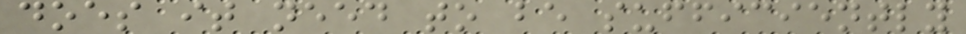does it need to be sufficiently
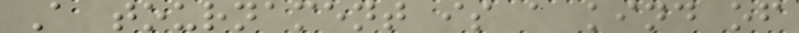A tournament is a kind of
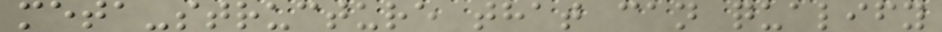meta-structure that can qualify
